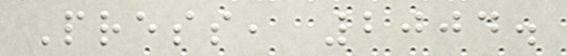Press, 2004.
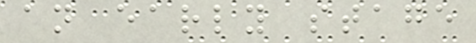an early stage
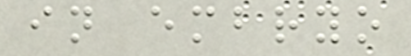in embryo
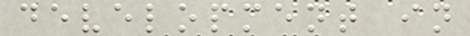development in
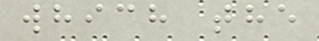which the
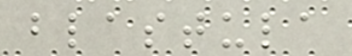blastula
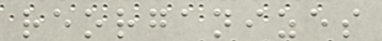reorganizes
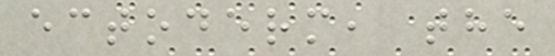ectoderm, the
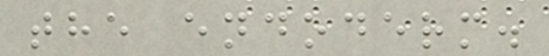the endoderm.
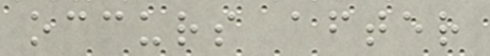occurs after
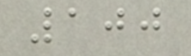100
